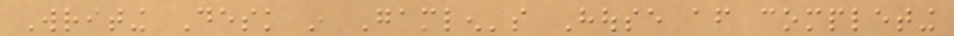Writing Desk in Gamlen's House after completing
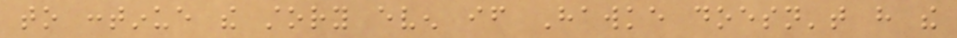to continue the story even if Hawke doesn't have the
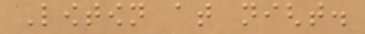Lowtown at night.
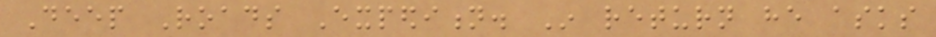Deep Roads Expedition. In return he asks
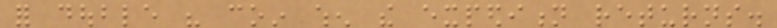for double his coin when the expedition returns.
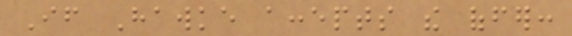If Hawke accepts the offer:
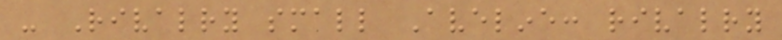- Rivalry small Aveline: rivalry
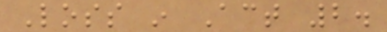Loss in Act 2.
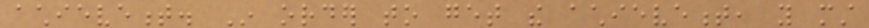achievement. In order to get the achievement, you must
